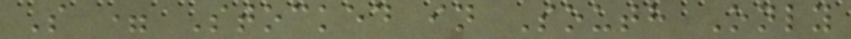S = Stocked in South Only
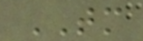TM
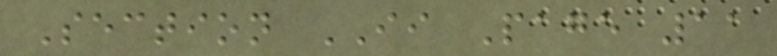Section II Page 11
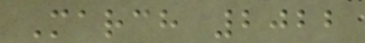March 2022
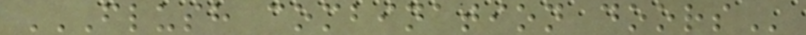FLUSH COMBINATION DOORS
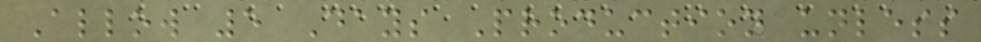Allow 5 Days Production unless
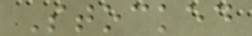Stocked
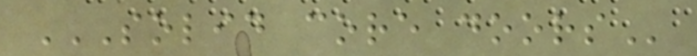SOLID CORE DOORS
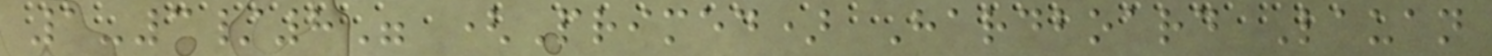1-3/8" (Primed) Hardboard Lauan
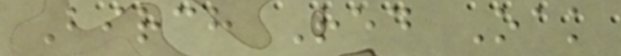Birch Red Oak
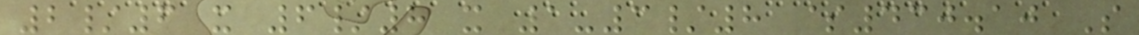2/6 x 6/8 x 1-3/8 $430.10 S
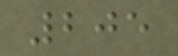205
